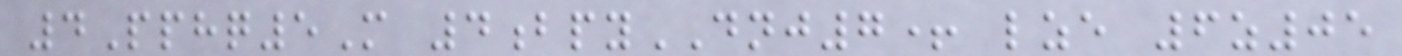4Pphq5M 4bpyDNJ7+ lze 6z05
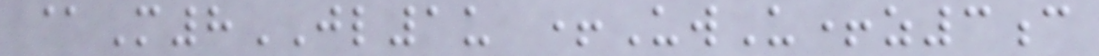@M8JL1u +UwU+z3c
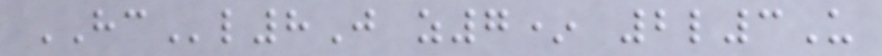HCl8J z7* 2l3U
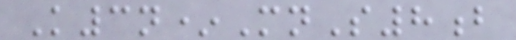K3n*MnS8b
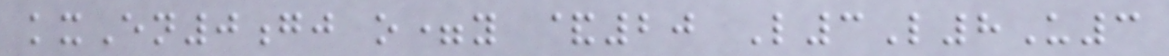kxEn0gj o=y &20 L3L8U3
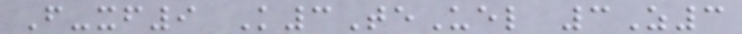F-xf9 K3TeUel 3Z3
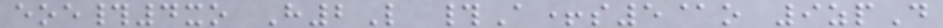eoe#4xo H2L #A+s5@o 9zpD
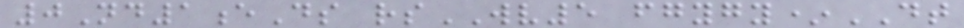0Nd1eDs rsWV5 fgygy*DT
